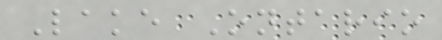Lake Ontario
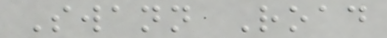Swann Road
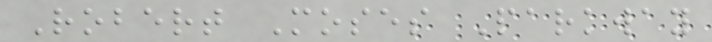Robert Moses Parkway
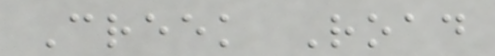Creek Road
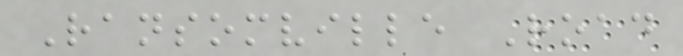Ransomville Road
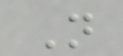N
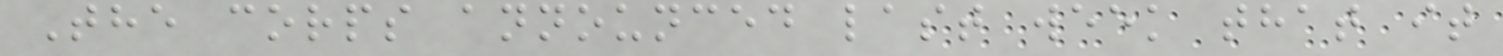The corps announced last week that it
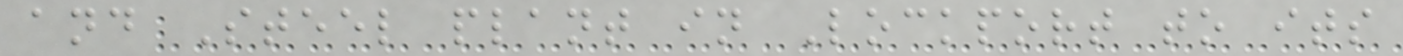and Steel plant in Lockport to its
